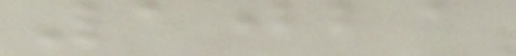1021
